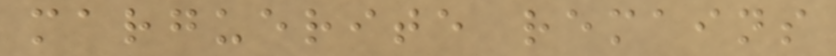marguerite remains
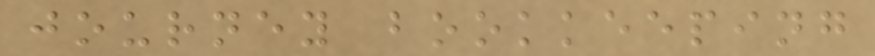journey bookkeeping
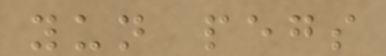yun pegs
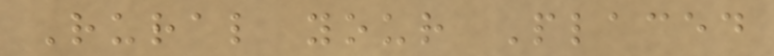Rural your Placed
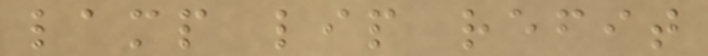lamp lip refit
